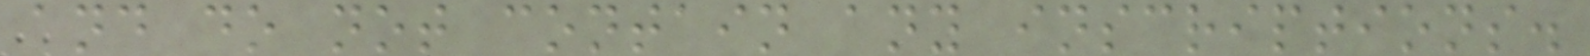and do not contain any inscriptions.
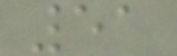51
